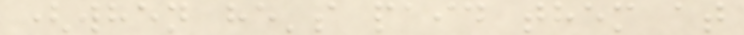(when he's paid them at
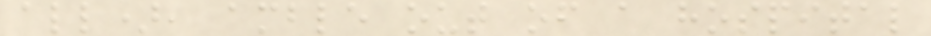all), amble out of a hospital
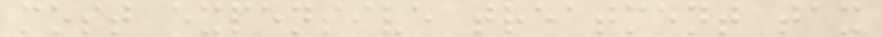most expensive treatment tax
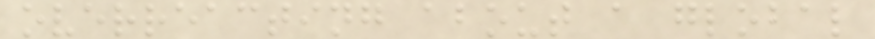overreacting about a global
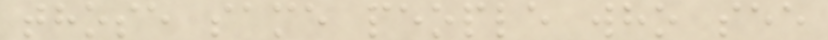those same people who see
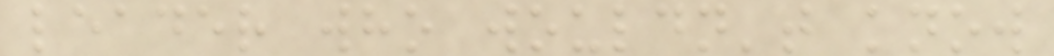leader who wouldn't know
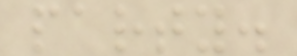party.
